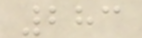283
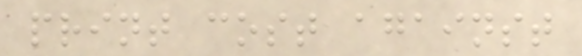print cost against
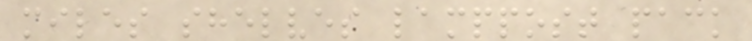miles shelves lamppost pack
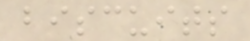biscuits
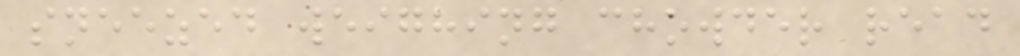sneezed weighing chowder read
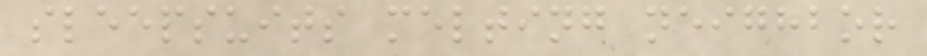sleepsuits melting neighbor
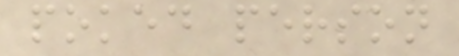poked person
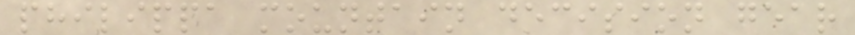philippa mountain decision gear
